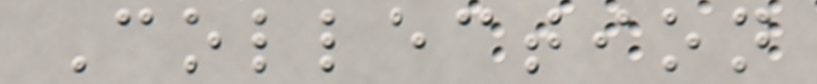Collection
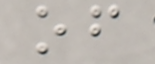of
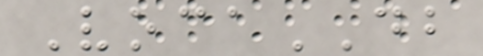VocaDB
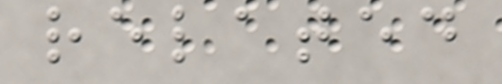related
